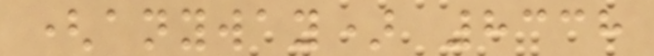(anyway) 8338
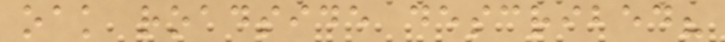oak roadside described?
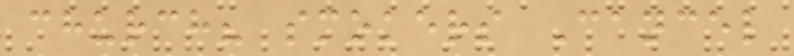church? smokers Cancel
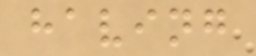having
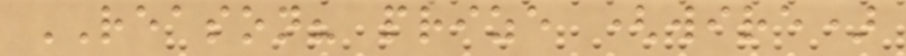REASON? prize (wire)
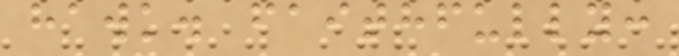hawk. faithfully:
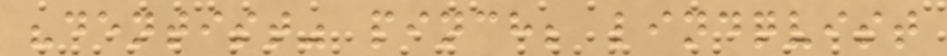"dentist" pinch; lindqvist
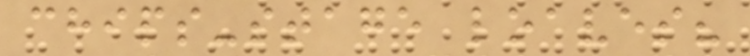chips-stage loaves?
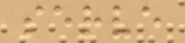serve
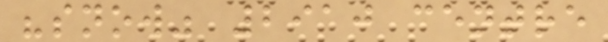"snow" 2910 centre
